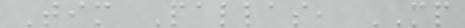Tim Pallas, MP
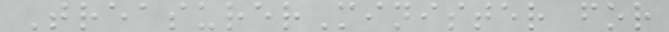TreasurerMinister for
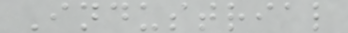Industrial
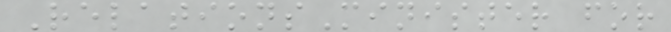RelationsMinister for
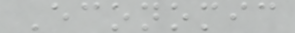Economic
